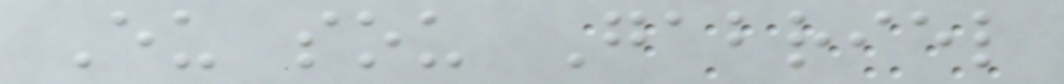Eu sou Gabriel
